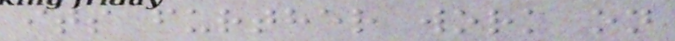its further work on
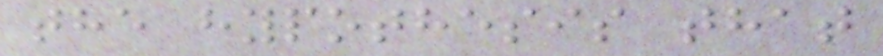the hypothesis that
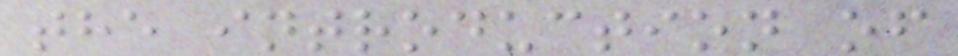the introduction of
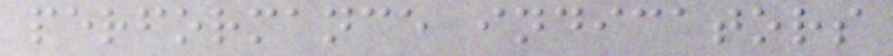performance indicators
